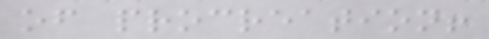of procreation!
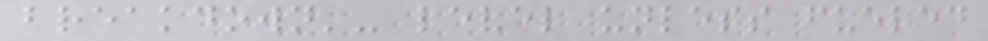breakdown'- level unless fueled
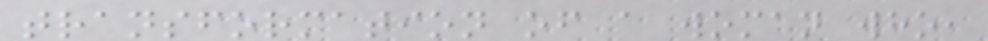transformation of a woman who,
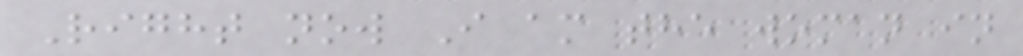Right now I am the woman in
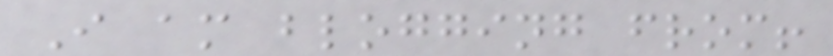I am blogging from!
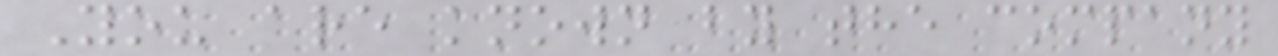You are known by the company
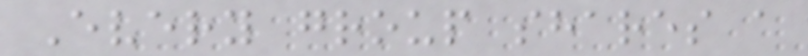Every group shares a
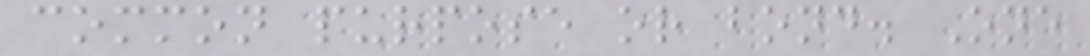common purpose or bond. One
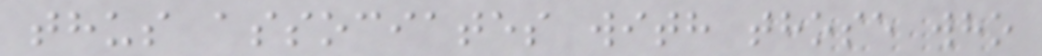thus associates with those who
